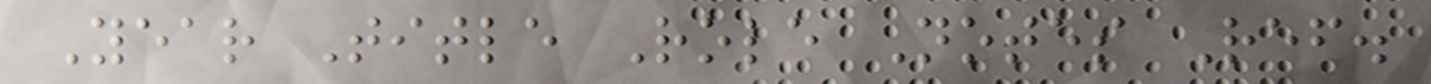Year Title Role Notes Ref.
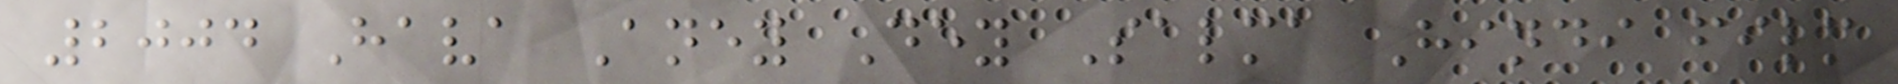2004 Hava Aney Dey Salma Hindi film
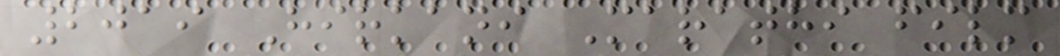2019 Hirkani Marathi film
